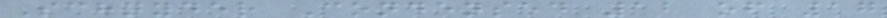Schnyder Condensed 12 of 17
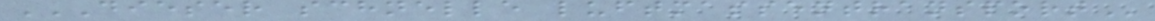DIESER SCHNELLE LUFTMASSENTRANSPORT
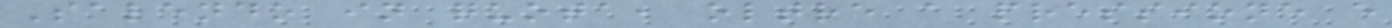Salendo in quota, oltre a pressione e
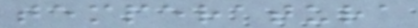temperatura
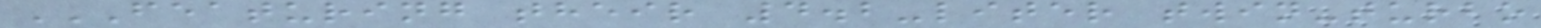FEATURING THEIR 4.2-LITER TWIN-TURBO
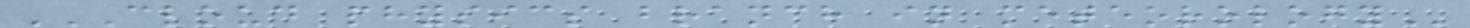CLOUD PHYSICS BRANCH IN METEOROLOGY
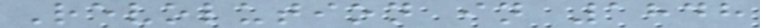Revolution in 1848
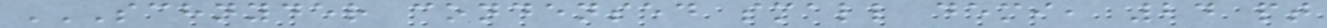SCHNYDER CONDENSED SMALL DEMI, 24 PT
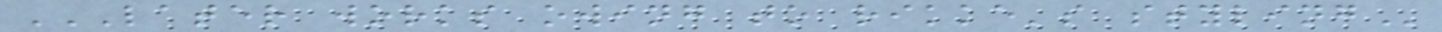LATER WORKS OWING TO RIKKE'S STYLING
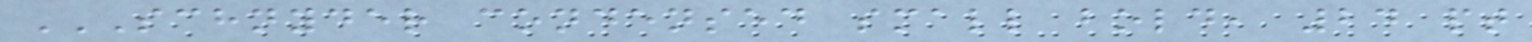SCHNYDER CONDENSED SMALL BOLD, 24 PT
